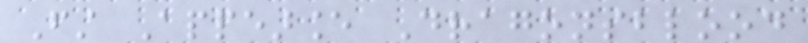First Appearance Dragonsblood
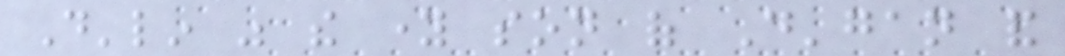D'lin was the young son of D'gan and
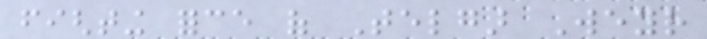fighting force of Telgar Weyr
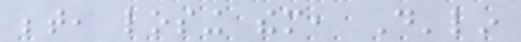between, losing them, D'lin
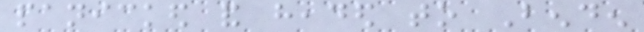panicked and headed to Benden
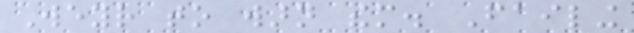Weyr to warn them. Failing
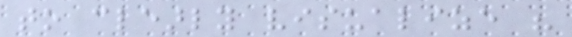to clearly visualize his
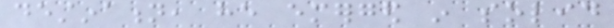destination, he emerged in solid
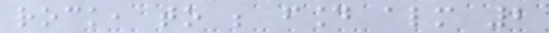rock, to be found almost 2
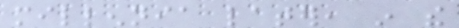millennia later, in the
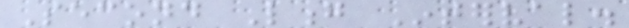Second Long Interval.
